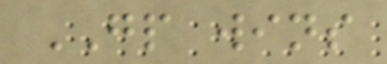GP wins
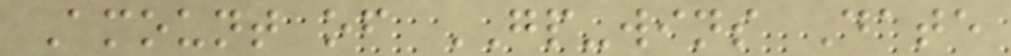Amount of GP-wins Date
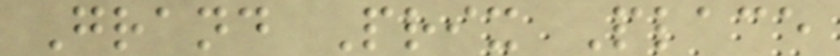Grand Prix Place
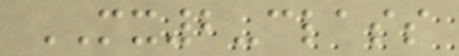MX2-class
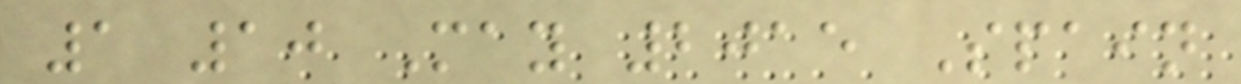1 10 May 2015 Spain
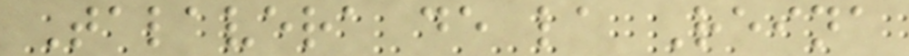Talavera de la Reina
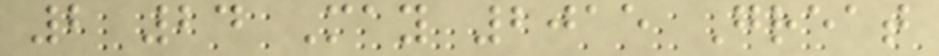2 24 May 2015 Great
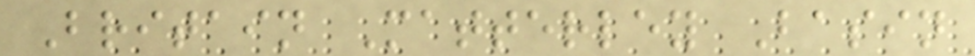Britain Matterley Basin
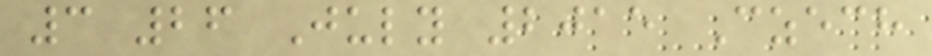3 26 July 2015 Czech
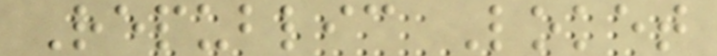Republic Loket
